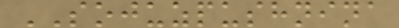SOJUZPUSHNINA
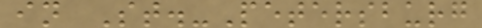in St.-Petersburg
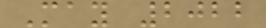May 2022
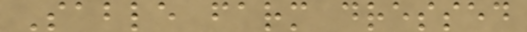Sable farm dressed
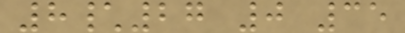8\27 0 35
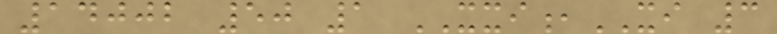14002 50 1 XXI,XI 3
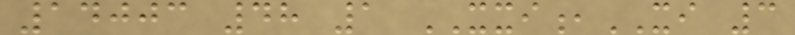14003 48 1 XXI,XI 3
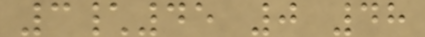3\45 0 48
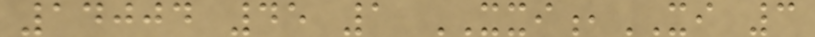14004 45 1 XXI,XI 3
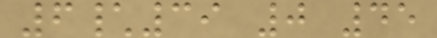6\39 0 45
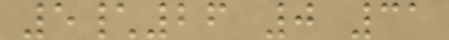5\26 0 31
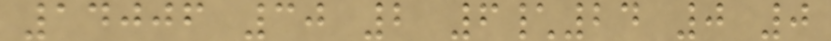14006 30 2 6\24 0 0
